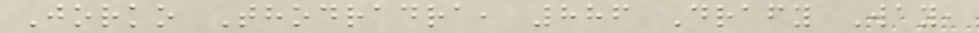Jorko Thodradra, 886 Drafy Way,
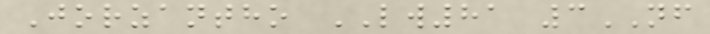Jorzantho LW81 3NF
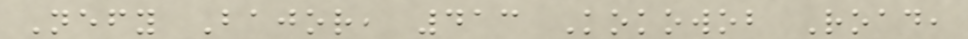Nefy Bajor, 413 Kokowob Road,
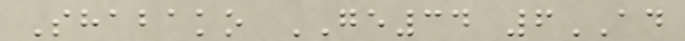Shabako GE34 6AD
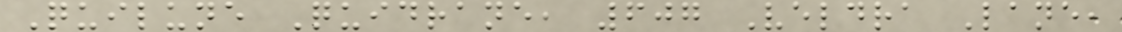Quilune Quidrane, 607 Veldra Lane,
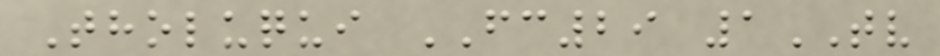Tholuqui FC29 1TV
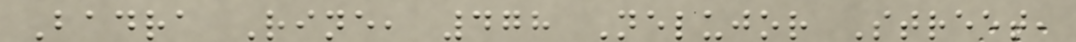Badra Rine, 478 Nelujor Street,
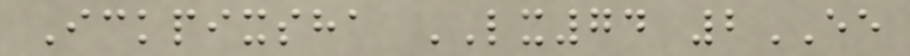Ickpixsha LX74 2EE
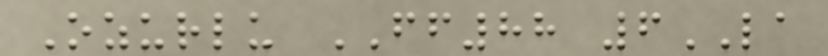Ozurlu FF88 6LA
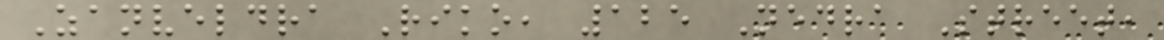Zanveldra Riko, 125 Nedra Street,
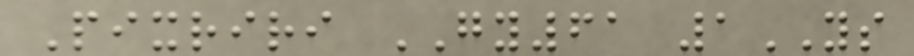Pixriri GY61 1YS
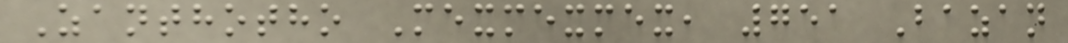Zanthotho Mexmexmex, 751 Bazan
